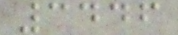3446
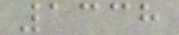1338
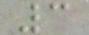3
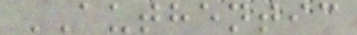AUTHENTIC
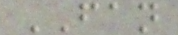FAN
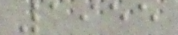1955
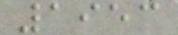1953
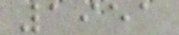1951
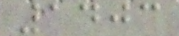1403
